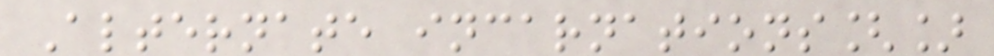Alternate incarnations[]
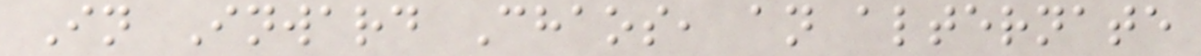In Inward Chaos, an alternate
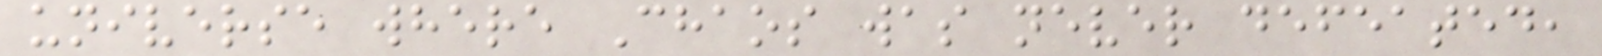universe where Chaos was never defeated,
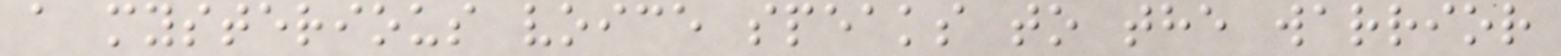a mysterious voice speaks to the warrior
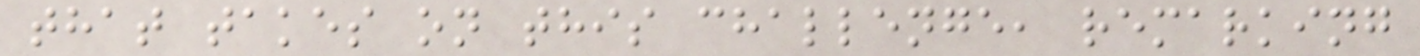that takes on this challenge, remarking
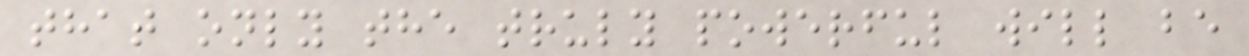that only the truly powerful will be
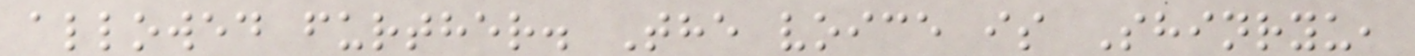allowed further. The voice is Shinryu,
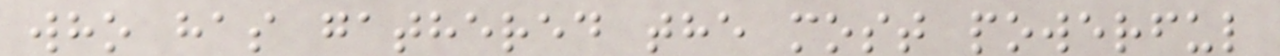who has gathered the most powerful
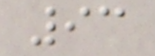93
